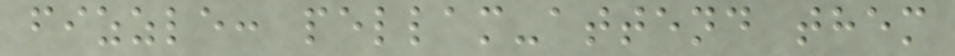fizzle: pellam-attend them
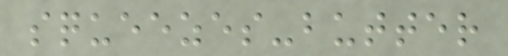squeezes-butter
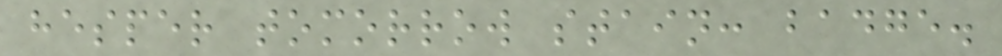hesper tomorrow stain: badge.
